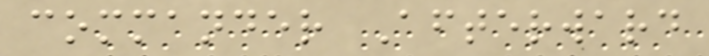commander Afterward
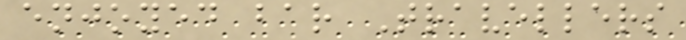enjoyed bar Travellers
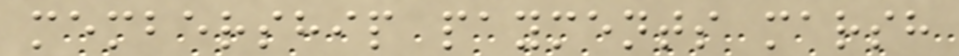membership payments marsh
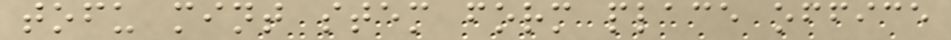tofu mint stem form place office
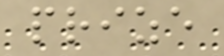prize
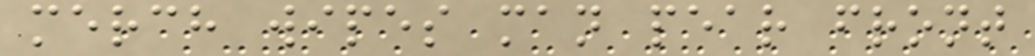merch wipes man pear front
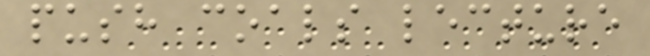push coals lecture
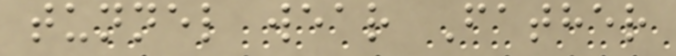tunnel wear Father
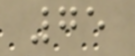75
